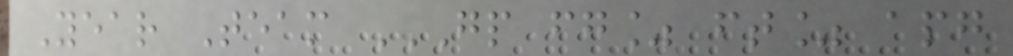Year Team GP FG% FT% APG
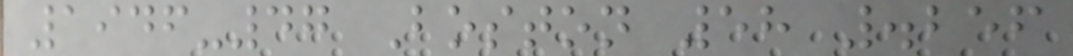1946-47 Boston 58 .256
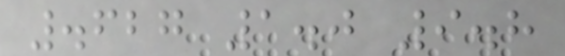.627 1.0 9.8
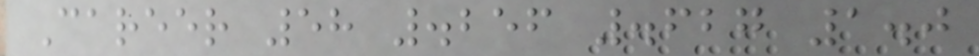Career 58 .256 .627 1.0
